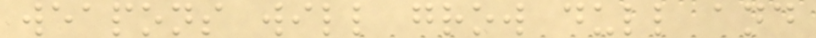weapons will grow dull and
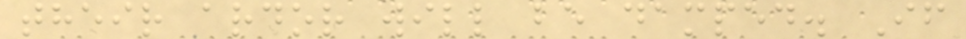their ardor will be damped. If
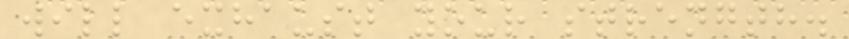will exhaust your strength.
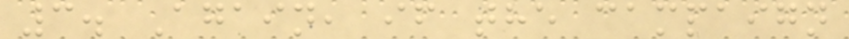3. Again, if the campaign
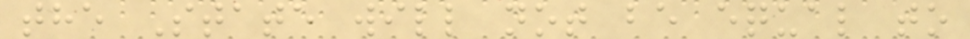the State will not be equal to
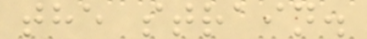the strain.
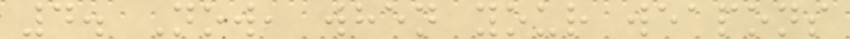4. Now, when your weapons
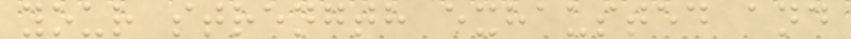your strength exhausted and
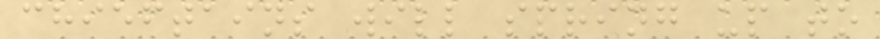chieftains will spring up to
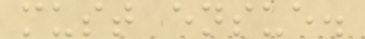must ensue.
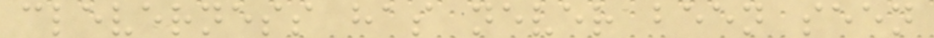cleverness has never been seen
